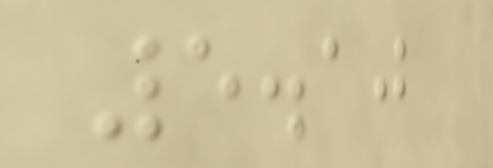5.10
